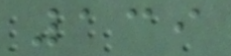139
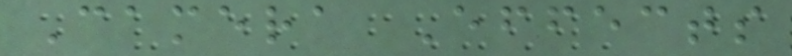Camera Effects
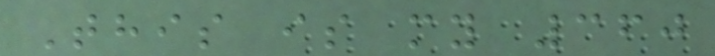This is my 360
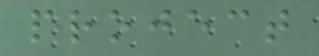project
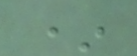*
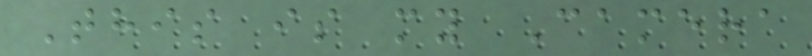This is my Camera
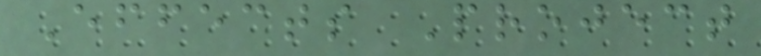Effects Project
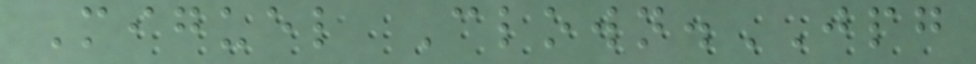Miguel Clown.JPG
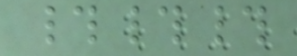###
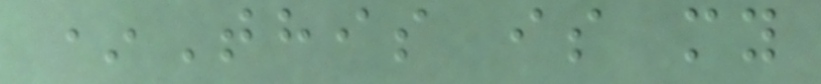*This is my
